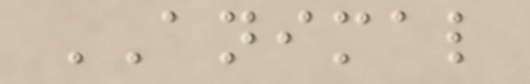ANIMAL
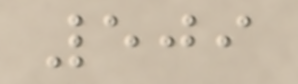509
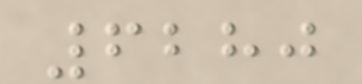6280
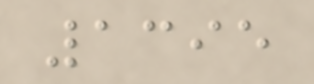1395
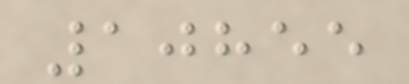10855
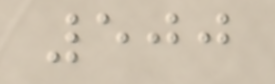500
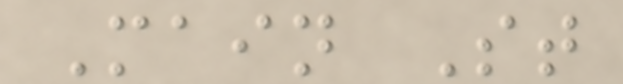Main St
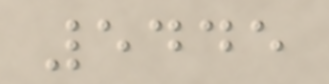5445
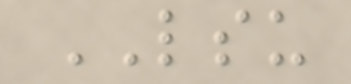LSU
